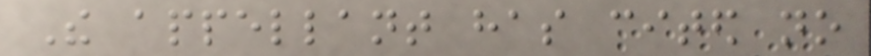The appellant has cited no
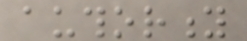authority
